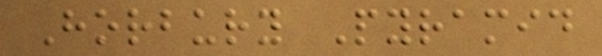Horbury Pyramid
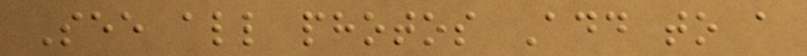See all photos Add to a
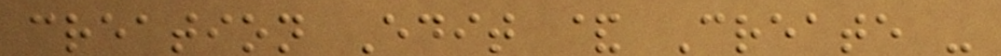creation Edit & Create -
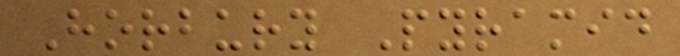Horbury Pyramid
